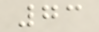73
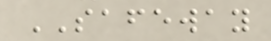SAFEWAY
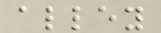alley
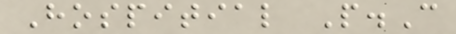Hospitial P.C
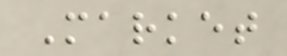Market
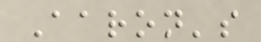Aaron's
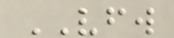VFW
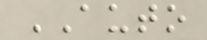AUTO
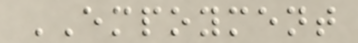EMPOYMENT
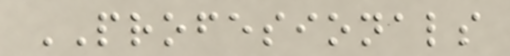PROFESIONALS
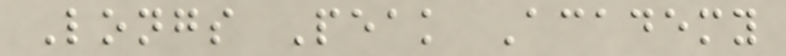Longs Peak Academy
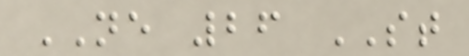NE 26 ST
